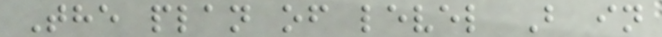The plan of level B in
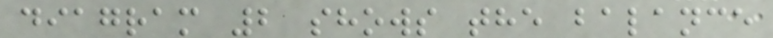diagram 2 shows the balance
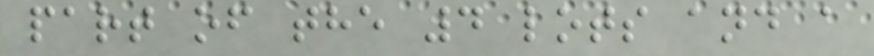part of the 4 lots and a
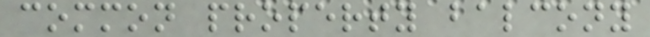common property balcony
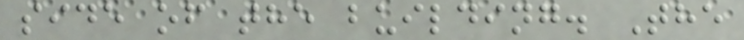side of the building. The
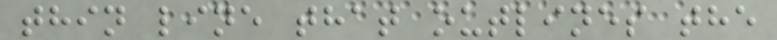thin line that outlines the
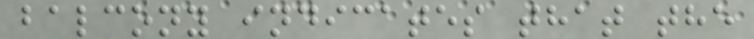balcony indicates that the
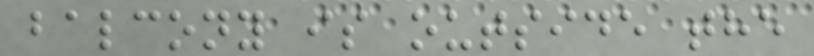balcony is outside the
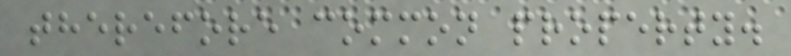therefore common property.
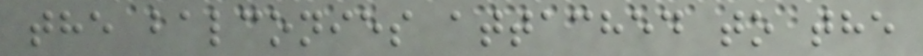the balconies attached to the
